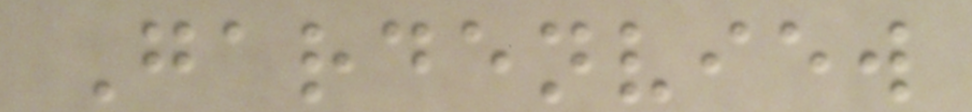Gardenview
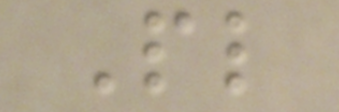Pl
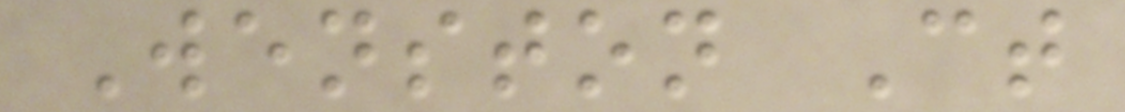Wenston Ct
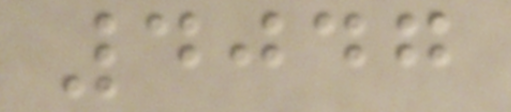4047
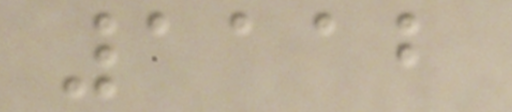1112
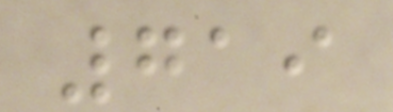719
